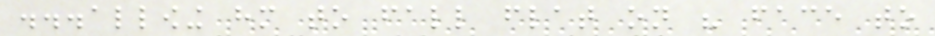...allowing him to fall flat on his face to
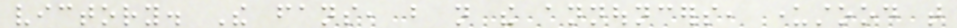victory. The fans, but not the announcers, understood that
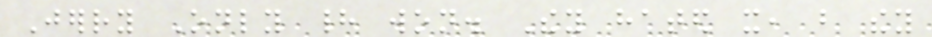Jerry Only had won. They hated it, but they
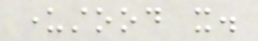understood it.
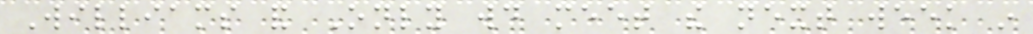Williams and Only would meet the next week in
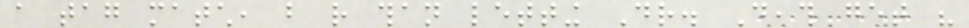a tag match, but rather than letting Dr. Death get his
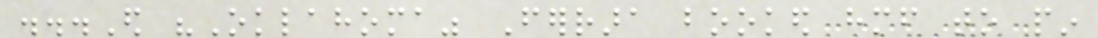...Ed "Oklahoma" Ferrara booked himself to pin
